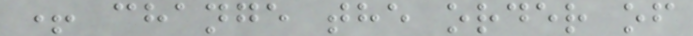+ change the order of
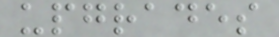upgrades
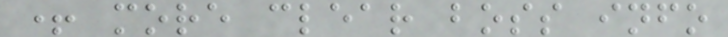+ more clear boss info
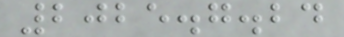2025.7.24
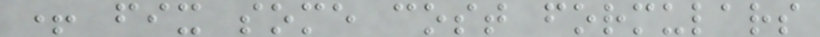+ fix some cost formulars
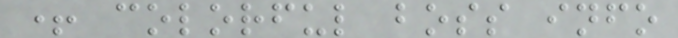+ colorful boss info
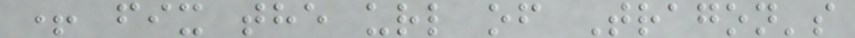+ fix the url of Tragon's
